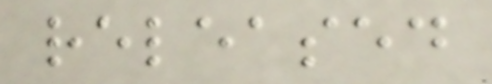released
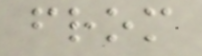from
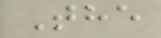The
